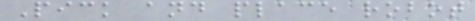Pick and place robot
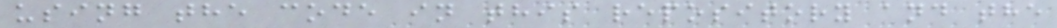using the code in this repository and the
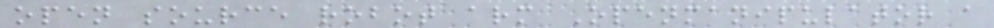open source robot arm Openmanipulator a
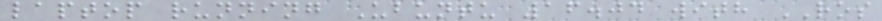laptop running Ubuntu 16.04 with ROS
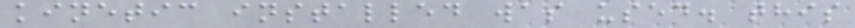kinetic installed was used. this
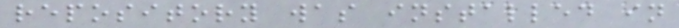repository was installed in
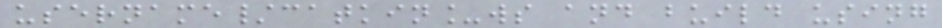username/catkin_ws and build using
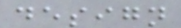design
